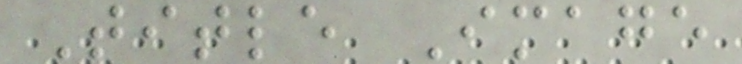Title Image
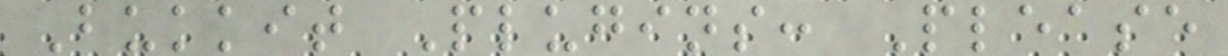Bukkit Plugins: Please
